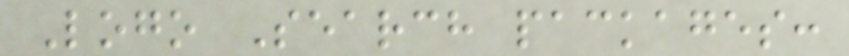Logo Search packages:
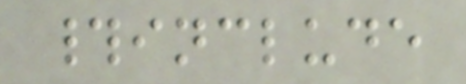#include
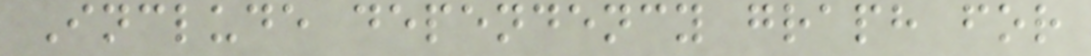Include dependency graph for
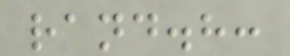rand.h:
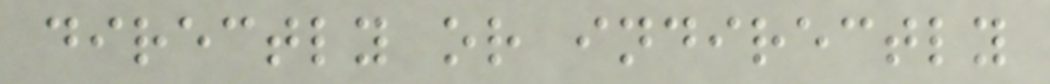directly or indirectly
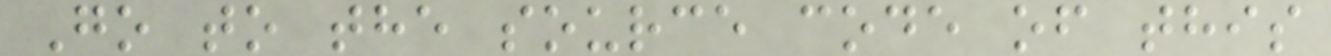Go to the source code of this
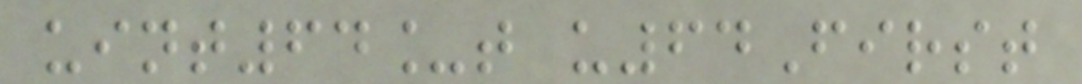uint64_t u64First
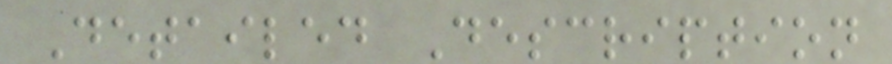Detailed Description
